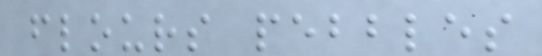flours pebbles
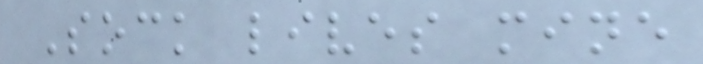Sock lives mine
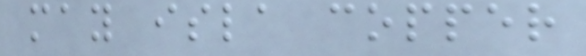may isla copper
